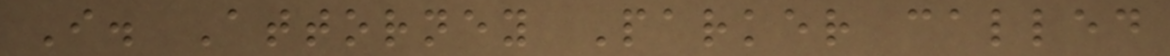I. Attorney Parker called
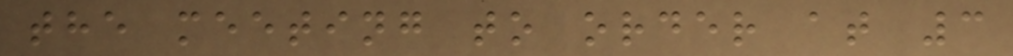the meeting to order at 3
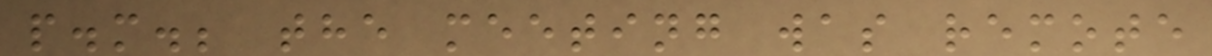p.m.; the meeting was remote
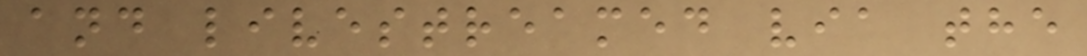and livestreamed via the
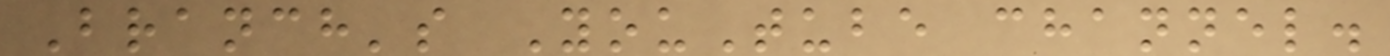Branch's YouTube channel.
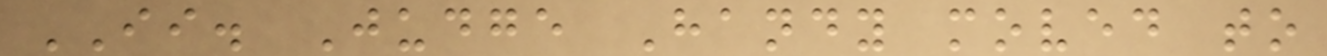II. Judge Handy moved to
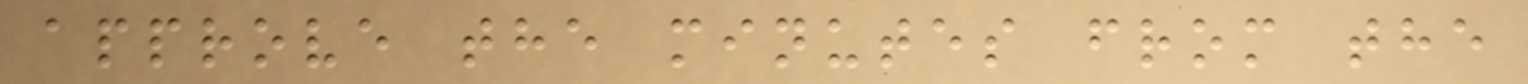approve the minutes from the
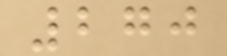270
